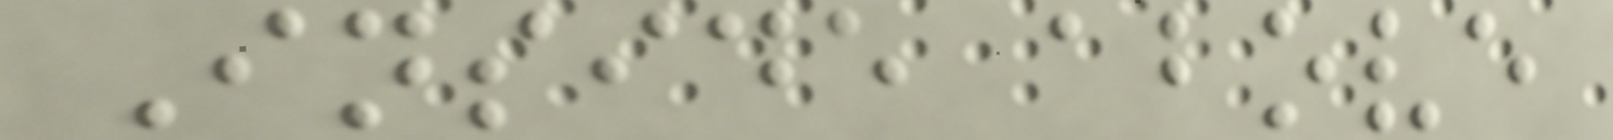Inside above
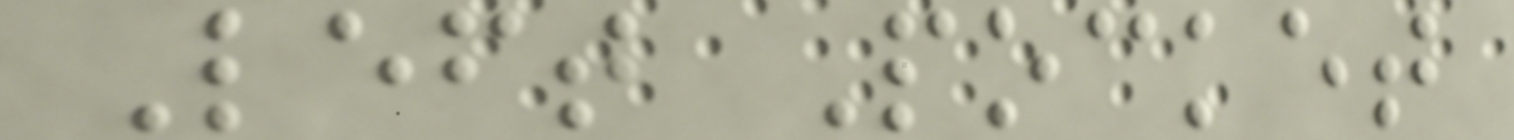Left Pocket
